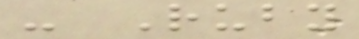- Ruby
